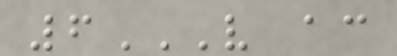6V AC
